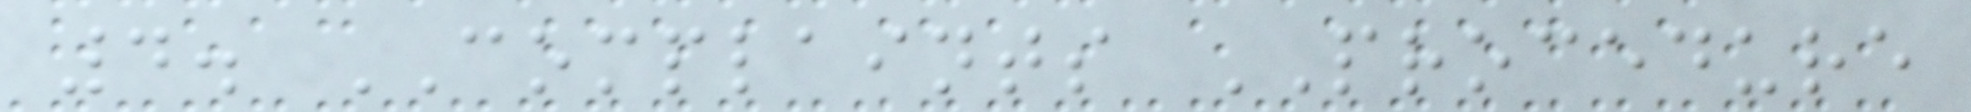4. COMPLAINTS PROCEDURE
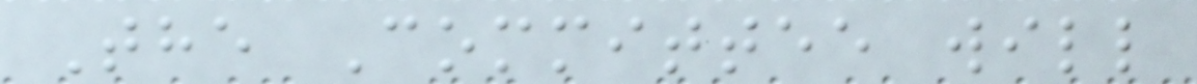The Committee will
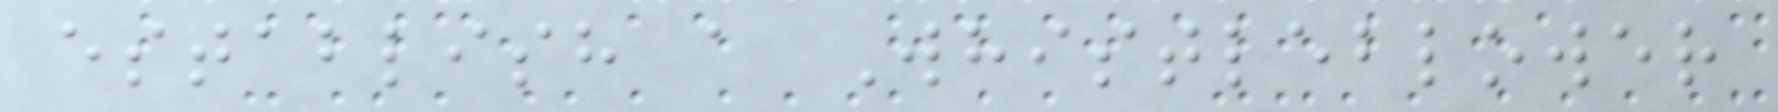establish a Whistleblower
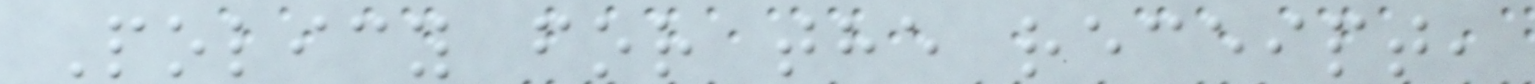Policy for the receipt,
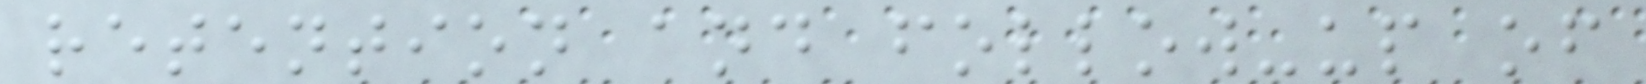retention and follow-up of
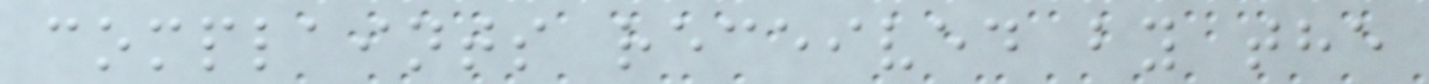complaints received by the
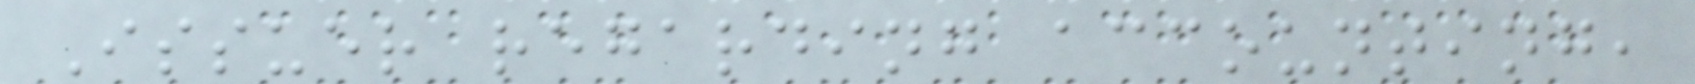Issuer regarding accounting,
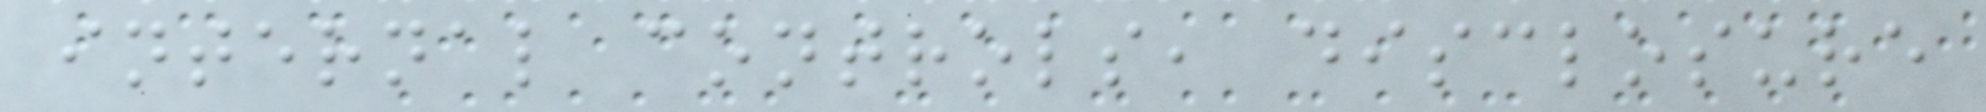internal controls, disclosure
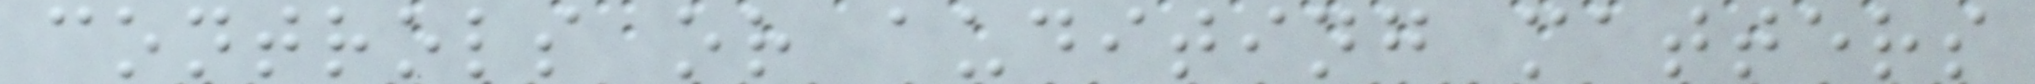controls or auditing matters
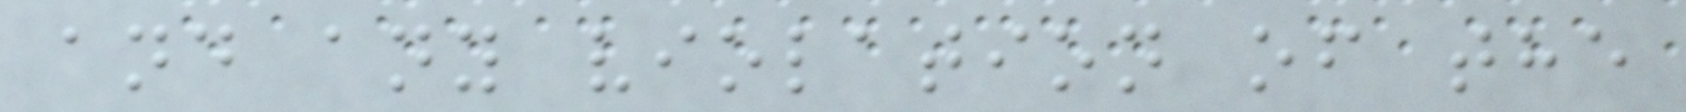and any violation of the
